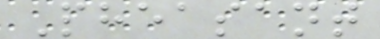Pheasant
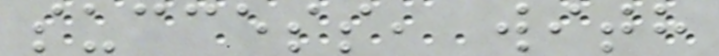success, with
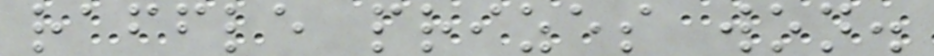raffle prizes won.
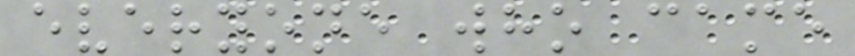everyone who came
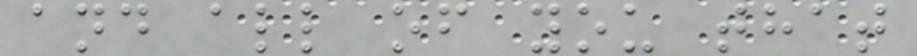and all of you that
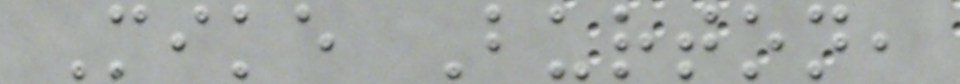Mike Burton,
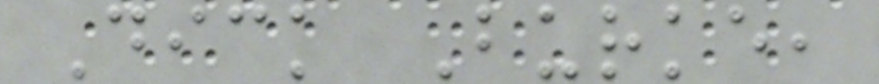Dick Burke,
